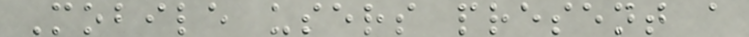Mobile users present a
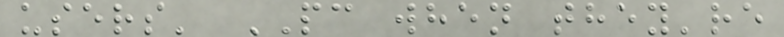users' PC when they're
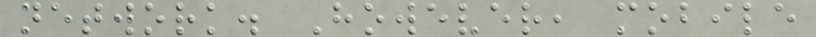network. However, mobile
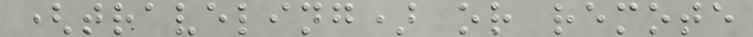(traveling) or remote
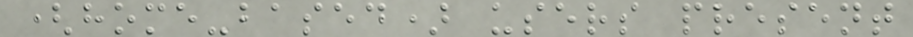(home-based) users present
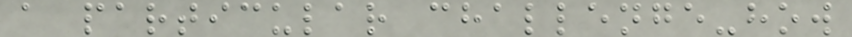a particular challenge-how
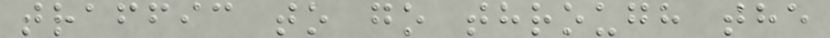traffic to go through the
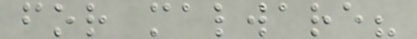for malware?
